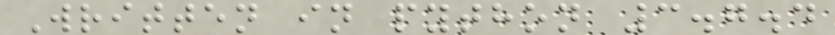Written in python 3.7.4
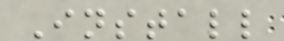Install
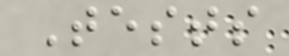Tests
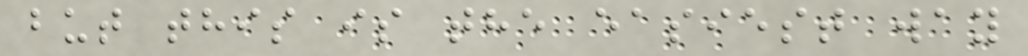but this is the easiest way
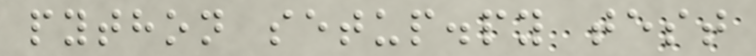python setup.py test
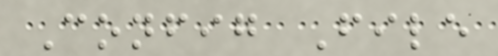Config File
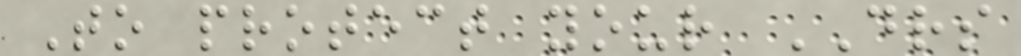To protect your DRS
